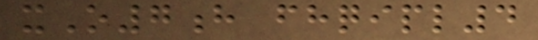xO7h fhqipl4
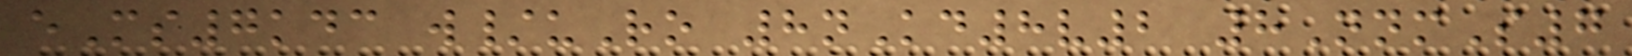eMs7kdc w/uRo 8nKd8v2 8NnmS7
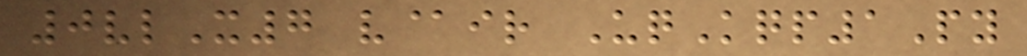0vlX7 v@ir UqKqp1Py
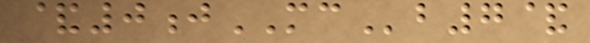&0jMCb7&
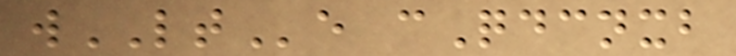wLTe cQdcnxb
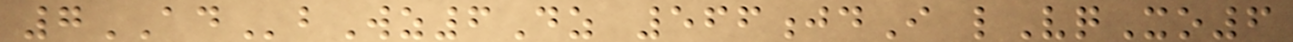7ADbWz6Dz 566jdI lVqXo6
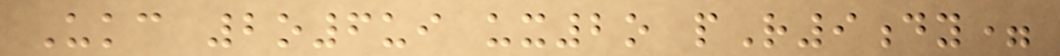Ukc 2o6ui ux2o pR9dy=
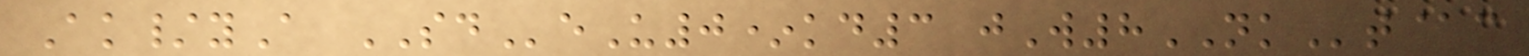Ak/yA SDeU0*kd3 jW8NKt@c
